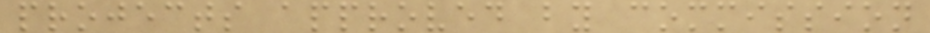projects approved by commission
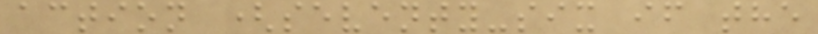action (seventy-six if the
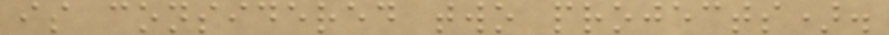is considered two projects).
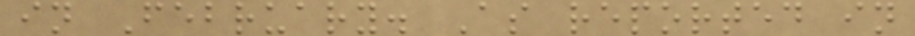in February. As reported in
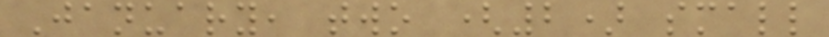January, two (2) small
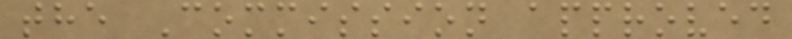the Commission approved
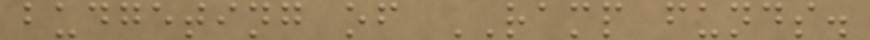budgeting of RAMP funds.
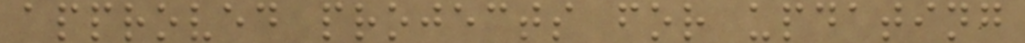approved projects for updating
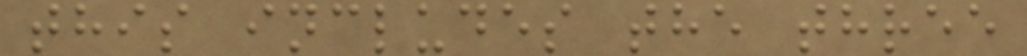this includes the three
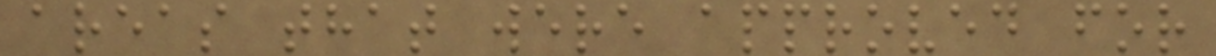areas that were approved for
